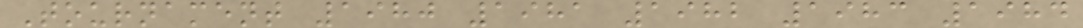Tournament 1980 1981 1982 1983 1984
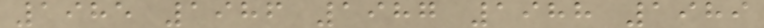1985 1986 1987 1988 1989
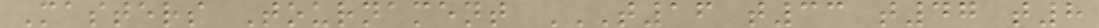Masters Tournament T16 T33 T47 T8
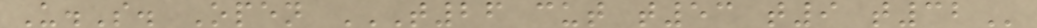U.S. Open T26 CUT T53 T9 T32
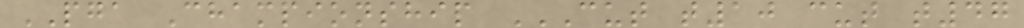PGA Championship CUT T10 CUT T47
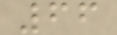66
